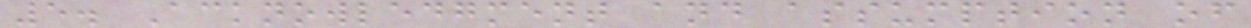5. Acknowledgment and assumption of
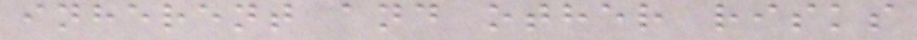inherent and other risks
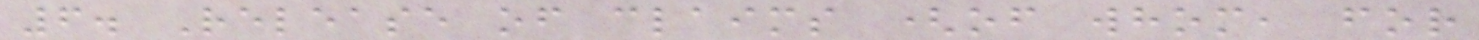6. Release of claims (of whom, for
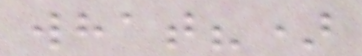what?)
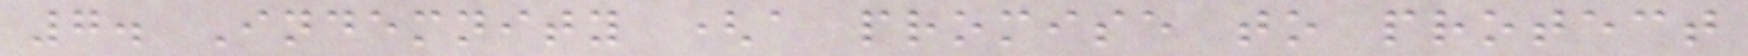7. Indemnity (a promise to protect
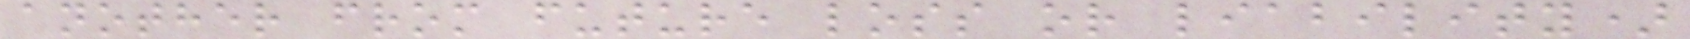another from future loss or liability)
